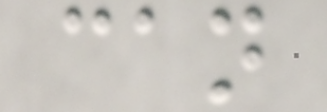can
